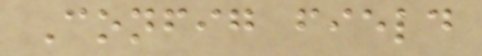Config field
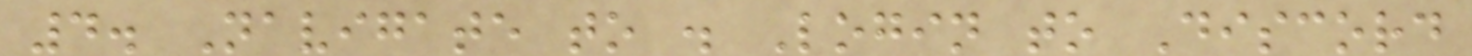4. Navigate to . Login to Discord
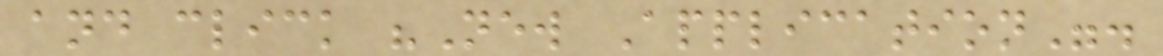and click "New Application".
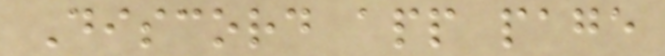Discord app page
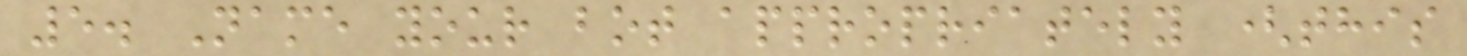5. Name your bot appropriately (this
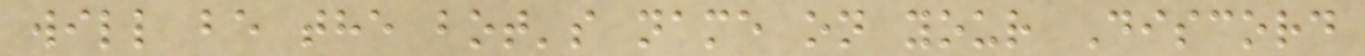will be the bot's name on your Discord
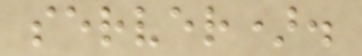server).
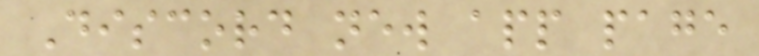Discord new app page
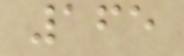165
